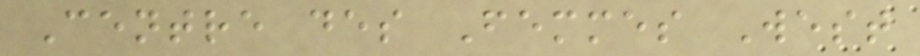Centre des Femmes West
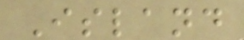Island
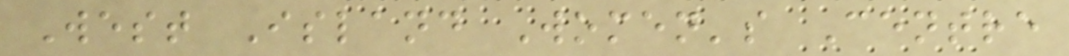West Island Women's Centre
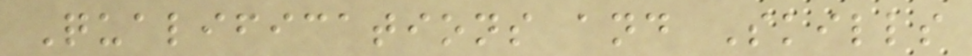Qualifications and Skills
